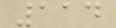114
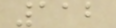112
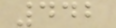442
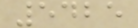5425
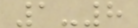1-8
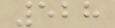528
